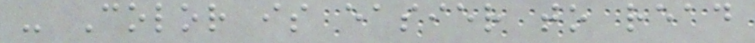- Color is easier to read
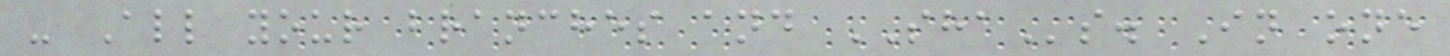- All your branches and SHAs. In one
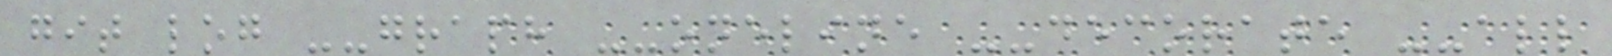git log --graph --oneline --decorate --all
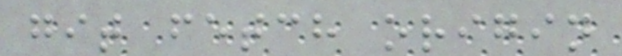git fetch origin
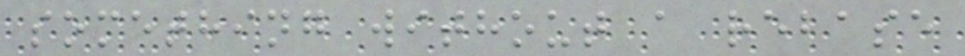something without a rebase
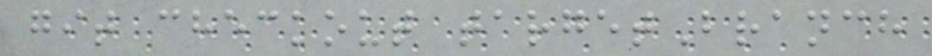git checkout targetBranch
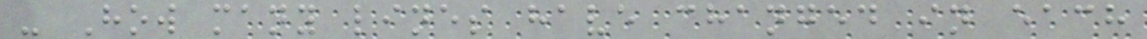- How many lines have changed in each
